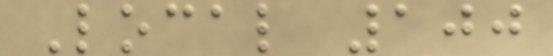Local 100
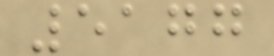5177
